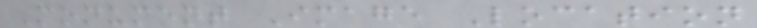Monument Image Location
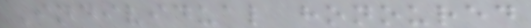Individual honoured
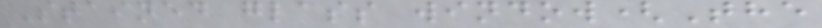Stained glass window(The
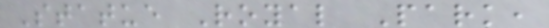Statue Royal Park,
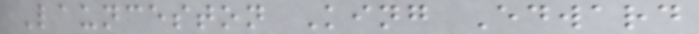Launceston King Edward
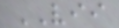VII
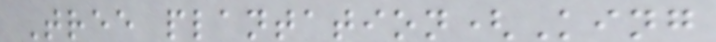Tree plantation(King
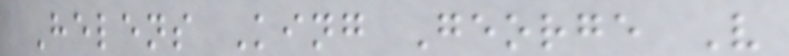Helens King George V
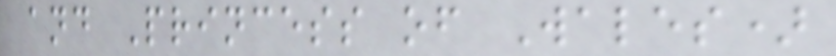and Princess of Wales)
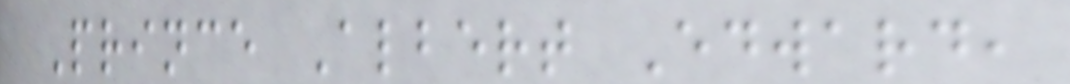Prince Albert Edward,
